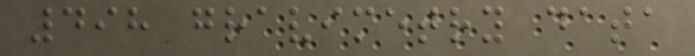498 gravimetry data
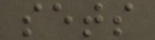sets
